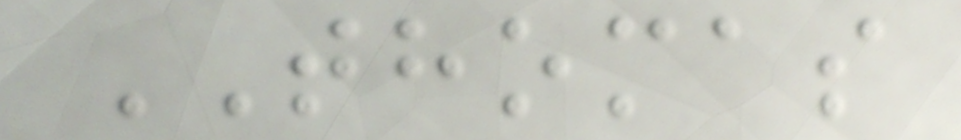THOMAS
